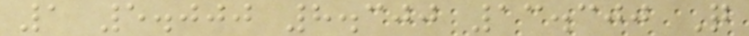1 5.000 8.300 13.300 Q
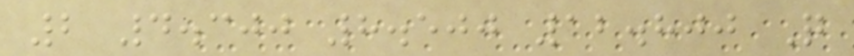2 4.300 8.500 12.800 Q
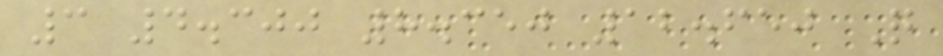3 4.300 8.350 12.650 Q
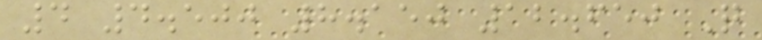4 4.500 8.150 12.650 Q
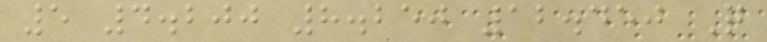5 4.200 8.250 12.450 Q
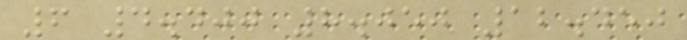6 4.400 8.050 12.450
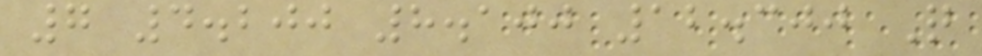7 4.200 8.100 12.300 Q
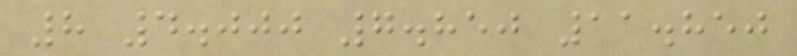8 4.000 7.850 11.850
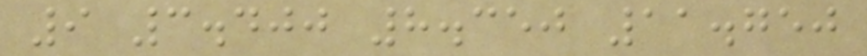9 3.400 8.350 11.750
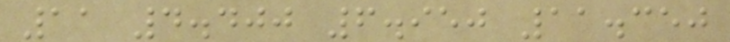11 4.400 6.950 11.350
